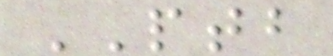PTB
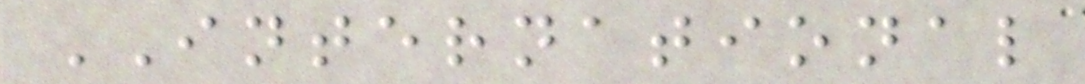INTERNATIONAL
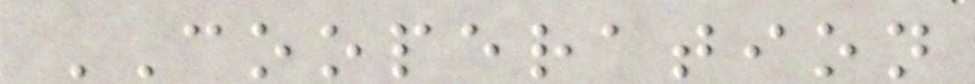COOPERATION
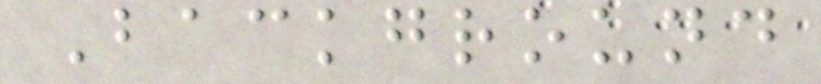Background
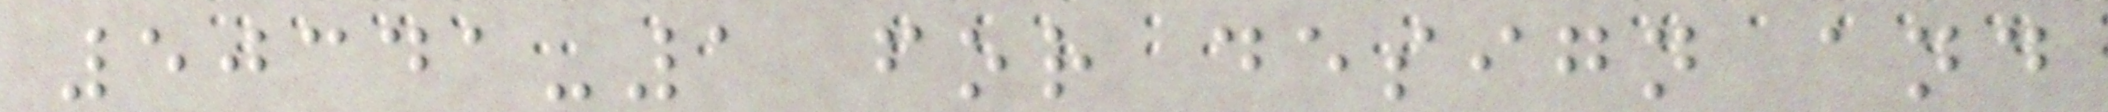50341-1 for design and
